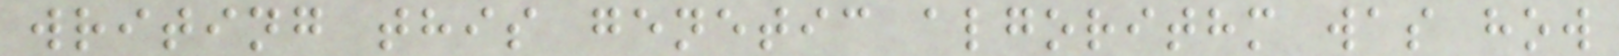writing this genetic algorithm was how
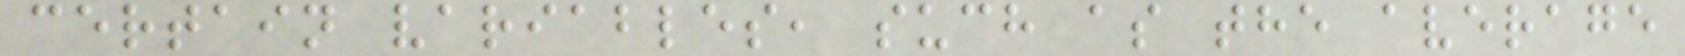certain variables, such as the average
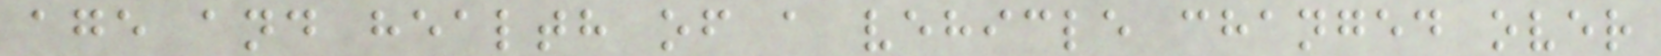age and health of a vehicle changed over
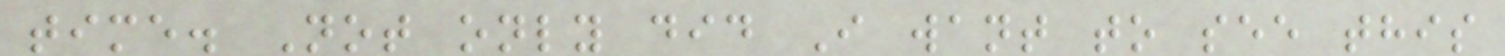time. Not only did I want to see this
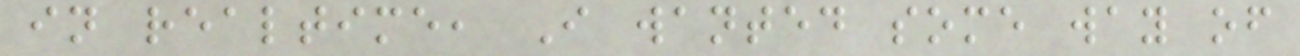in realtime, I wanted some way of
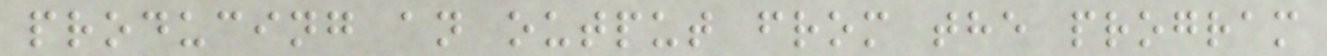producing an output from the program
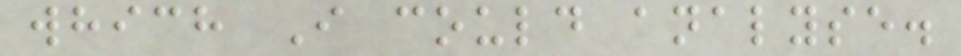which I could analyse.
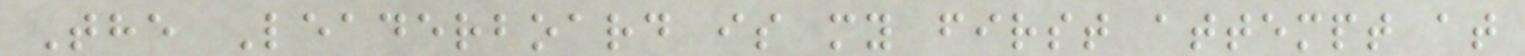The Leaderboard is my first attempt at
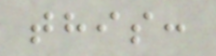this:
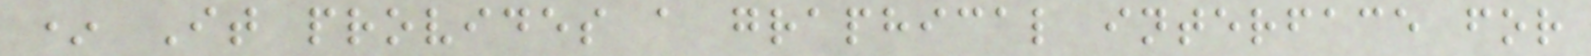* It provides a graphical interface for
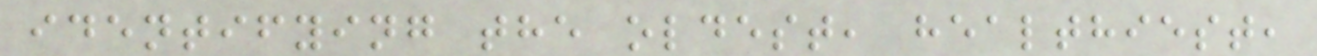identifying the oldest, healthiest,
